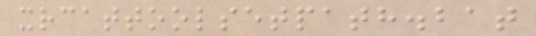xrcattoolsetpath.bat
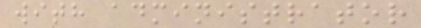with administrator
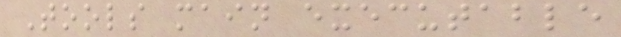Tools main executable
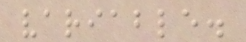variable.
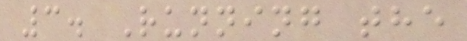3. Running the
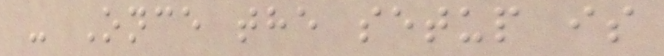- Once the setup is
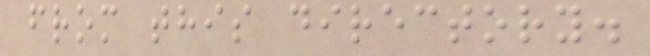from this directory.
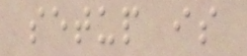setup is
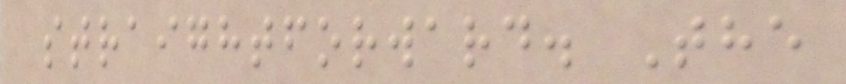straightforward. The
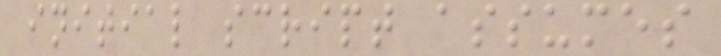initial script assumes
